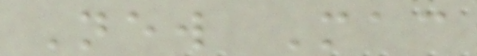New Mac
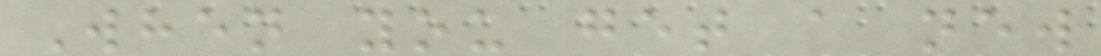When you get a new
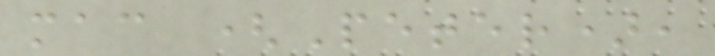mac (Peter),
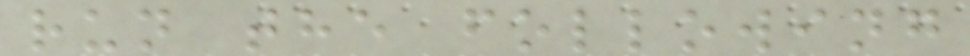run the following
